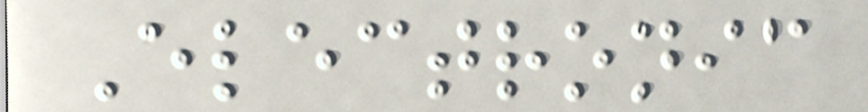Electronic
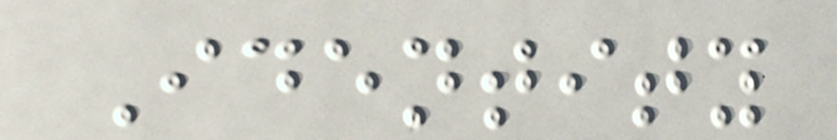Identity
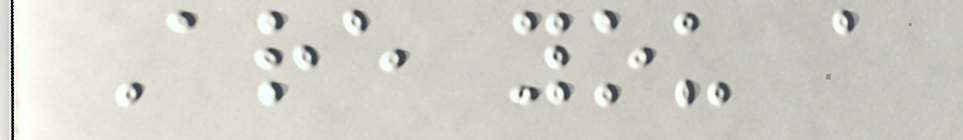Are you a
